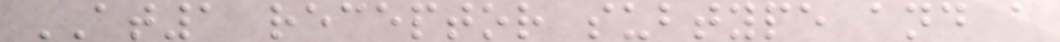AT1 receptor subtype and a
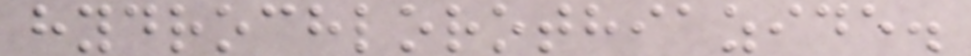hydrochlorothiazide.
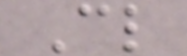Cl
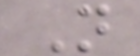N
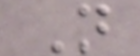N
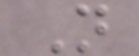N
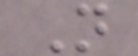N
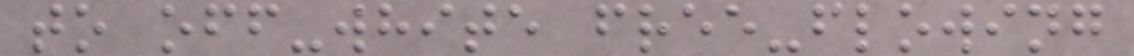to off-white free-flowing
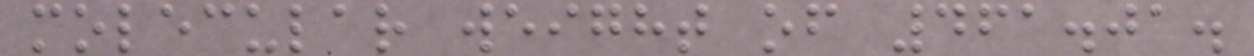molecular weight of 461.01.
